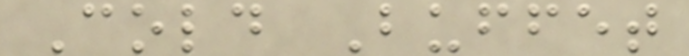Cold Buffet
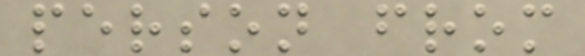person from
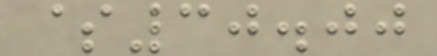$30.00
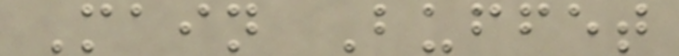Main Buffet
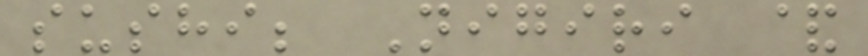sushi; Nigiri &
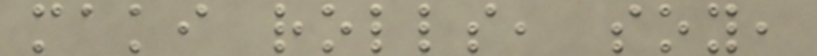maki rolls, soy,
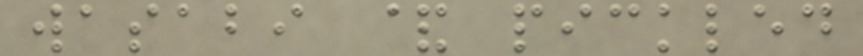wasabi & pickled
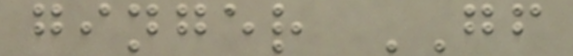ginger GF
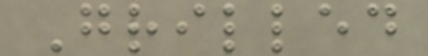Grilled
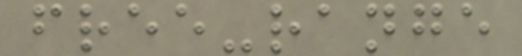free-range
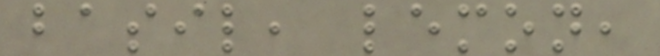basil, lemon,
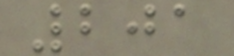201
